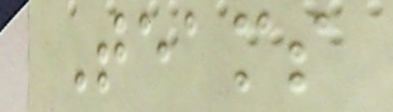Teams
